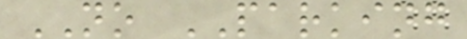NO PARKING
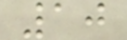10
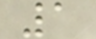1
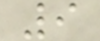9
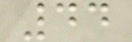44
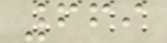669
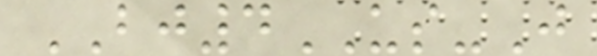BJ4US-J
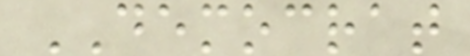DEMOCRAT
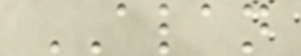ALAN
